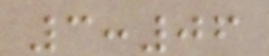3:06
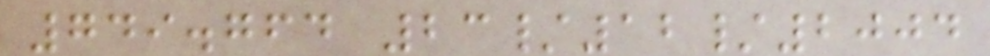749.764 23/12/2004
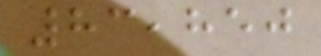83,850
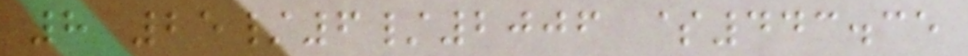8 25/6/2006 $443.35
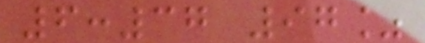6:37 97%
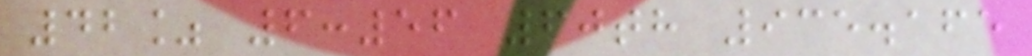42% 6:56 60th 935.165
